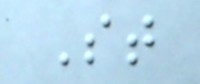St
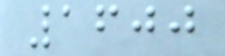1600
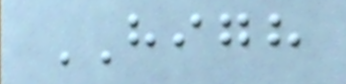HIGH
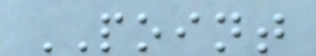POINT
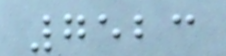7523
